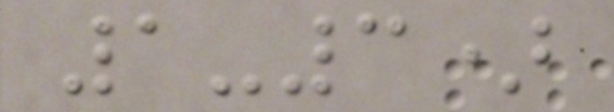1-3)
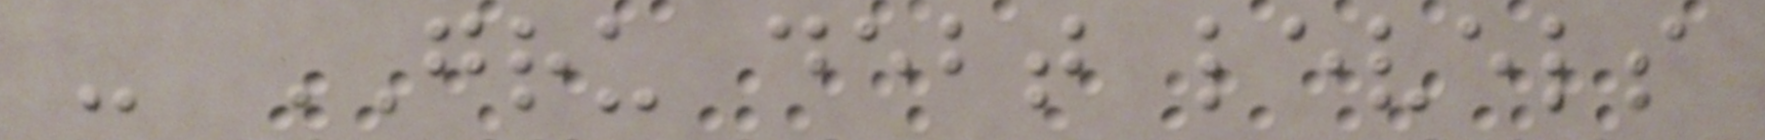- GRU debt levels
